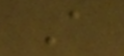A
